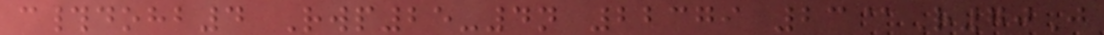c#dohb4 Rwp25-4n 22379 23@R70J
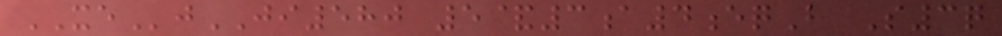XEjJI580 5&3a4eqB S3q
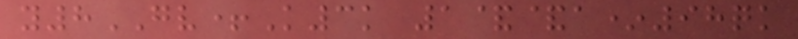y8GV+K3k 1&&a*98qk
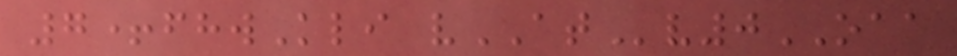7+fhwKli vATv0OAA
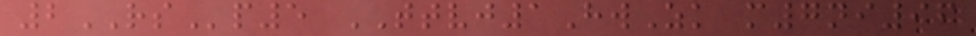2RSp5 TTVJ1HwZk m7ni96
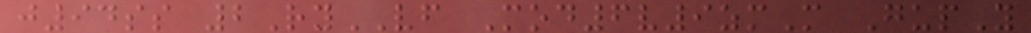j94ss 2RyVF Mod6v9zmM GupY
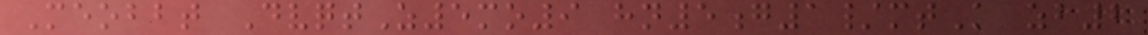Meobbt DvqtZ5mo9 hn5g1/mtK zb2
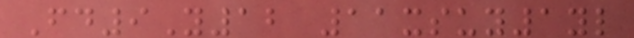Fd9Y12 11xsuy1yl
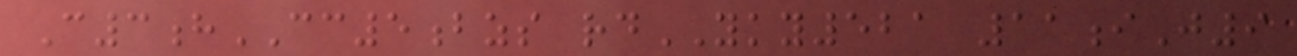C3hCC5bzs rdYKY521 11iJ9
